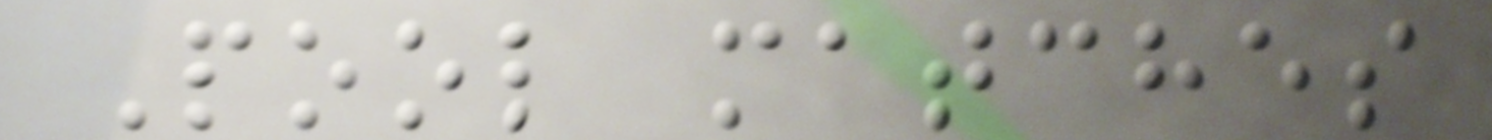Pool matches
